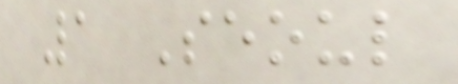1 Seoul
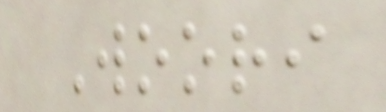Woori
